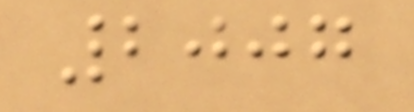2007
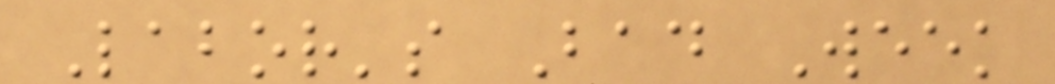Labor's Bad Week
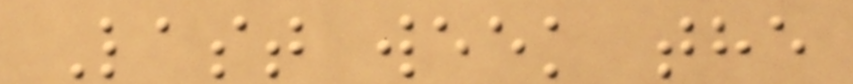Last week the
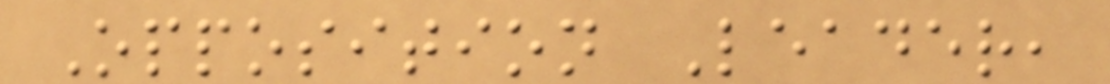Opposition Leader,
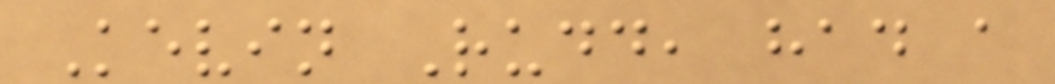Kevin Rudd, had a
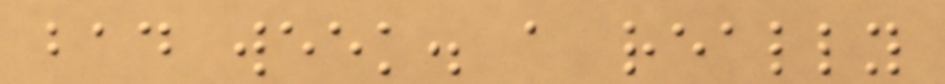bad week. a really
